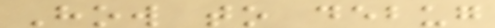How to debug
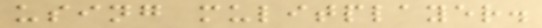using mulitplayer.
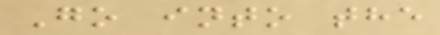Go into the
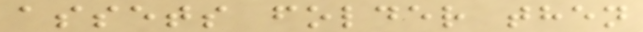assets folder then
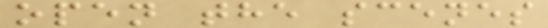open the scenes
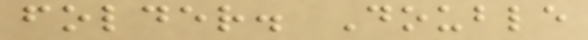folder. Double
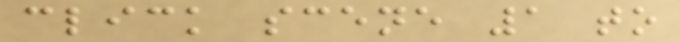click scene 1 to
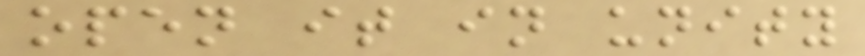open it in unity
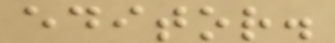editor.
